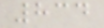834
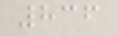836
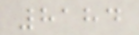8184
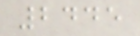2445
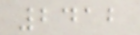2412
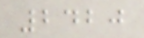2420
